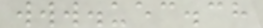www.uec.ch
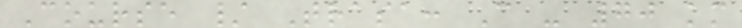Course / Trasa: C - 70 km
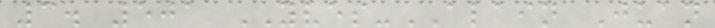3. 501 YVES-ALAIN Juan
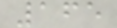165
